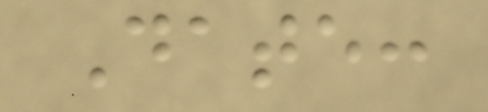Date:
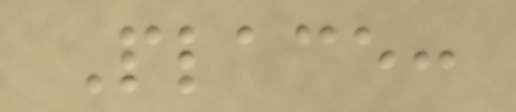Place:
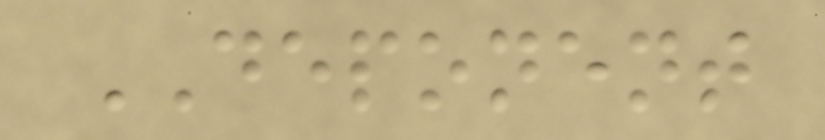DEPONENT
